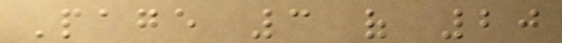Page 3 of 20
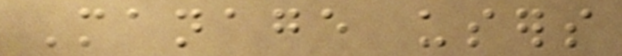Manage users
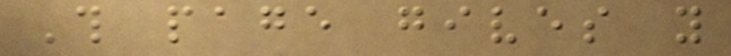This page gives you
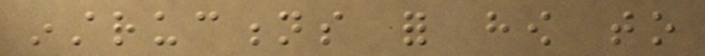instructions for how to
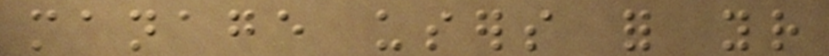manage users for your
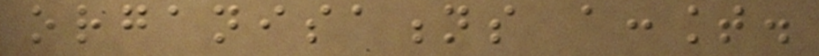organisations account.
